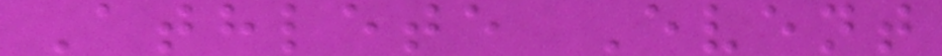Athlete Event
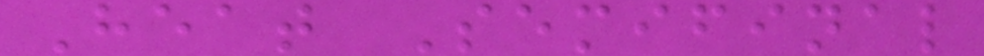Heat Semifinal
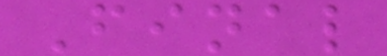Final
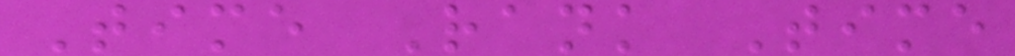Time Rank Time
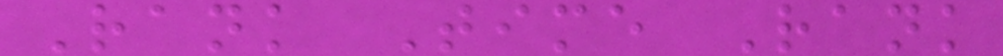Rank Time Rank
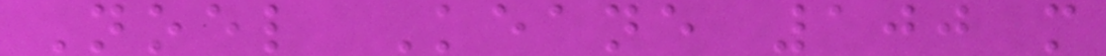Noel Keane 100 m
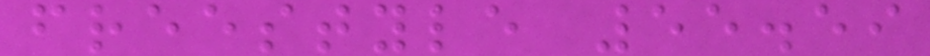freestyle 55.59
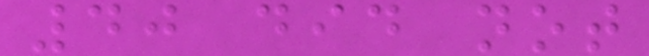40 did not
